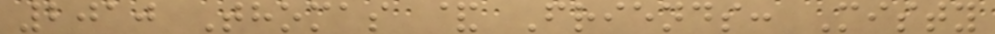2010 Thomas & Friends: Misty
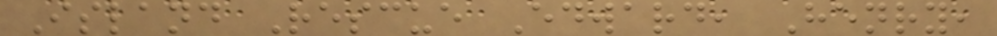Island Rescue Edward, Henry,
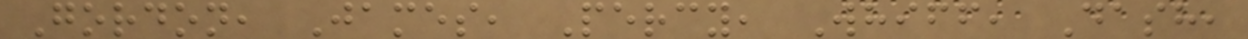Gordon, James, Percy, Whiff, Dash,
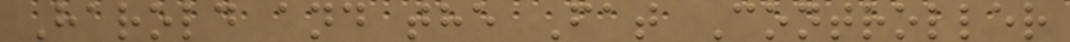Harold and the Fat Controller
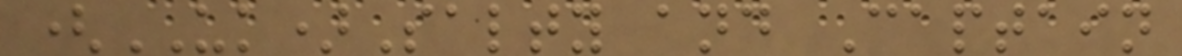(UK)Salty and Captain
